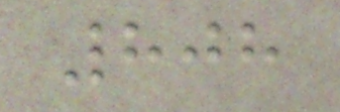808
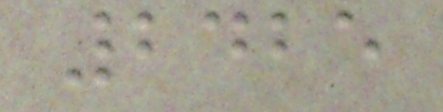2425
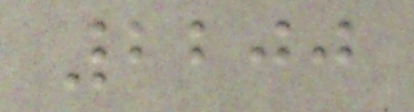2200
